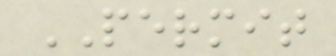PERMIT
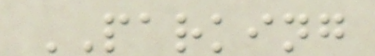PARKING
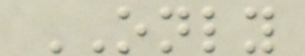ONLY
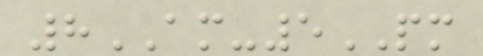8AM-5PM
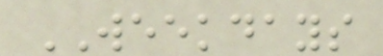WEEKDAYS
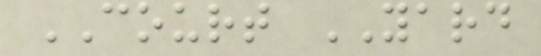COURT YARD
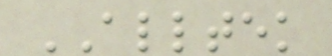ALLTEK
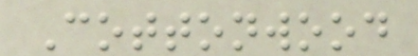Cottonwood
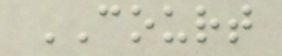COURT
